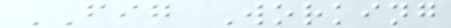FIG Working
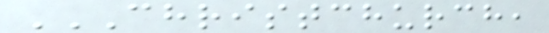CHRISTCHURCH,
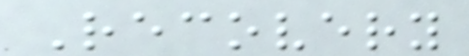Recovery
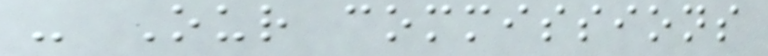- Our commissions
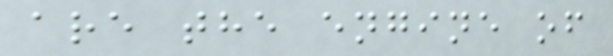are the engine of
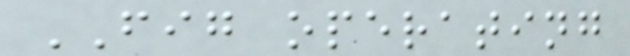FIG operating
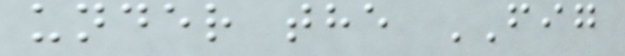under the FIG
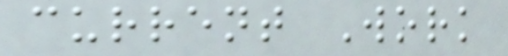current Work
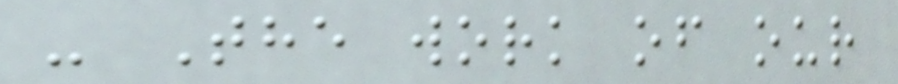- The work of our
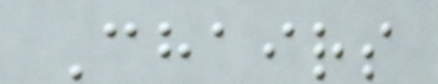Chairs
